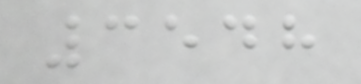3548
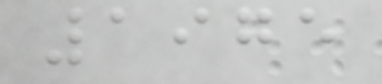1975
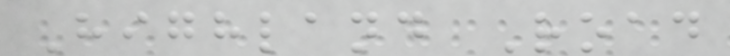Highland Road
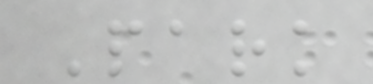Park
